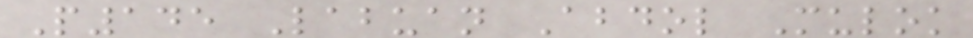P145 Labuan Abdol Mulok
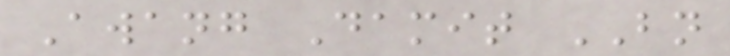Awang Damit BN
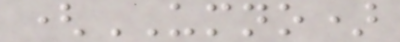(UMNO)
